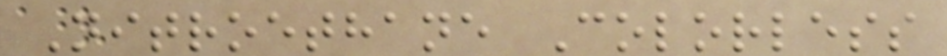Nitroethane Colorless
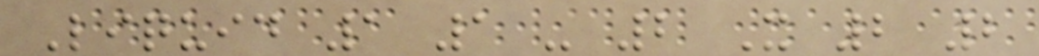Liquid 1 1 - 2 X 2 2
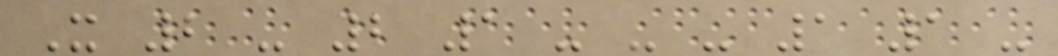X 2 - 2 1 - - - 1 1 -
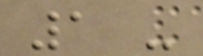1 -
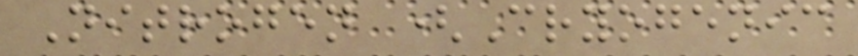Nitrogen (Cryogenic
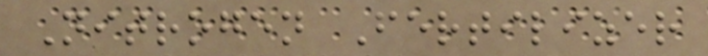Nitrogen Fertilizer
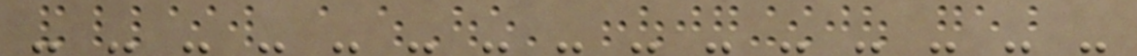- - - - - - - - - - - - - - -
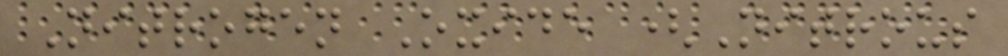Nitrogen Oxide (Nitrous
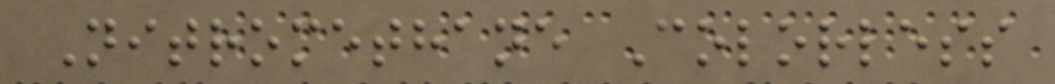Nitromethane Colorless
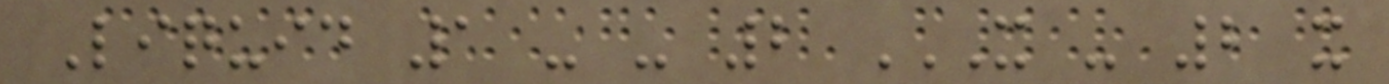Liquid 1 - - 2 X - 2 X
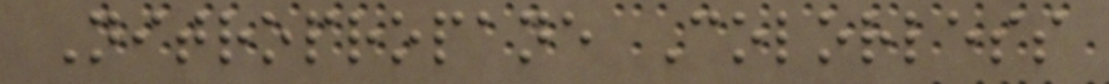Nitropropane Colorless
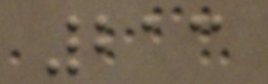213
